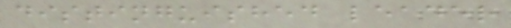distinguished leader
